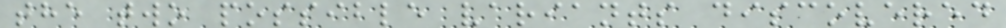the two possible variants discovered
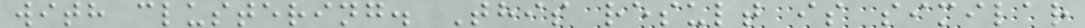with clustering. This result is similar
